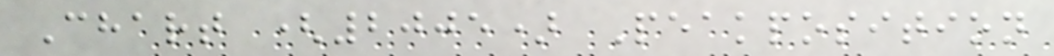Chart (2005) Peakposition
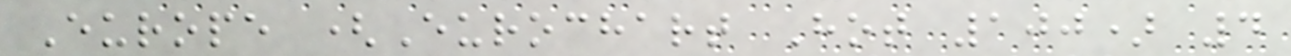Europe (Eurochart Hot 100) 4
